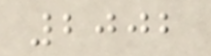2002
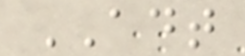ADT
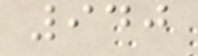940
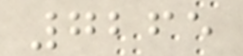7265
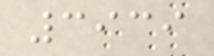3939
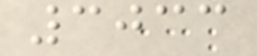3033
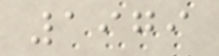1979
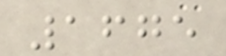1675
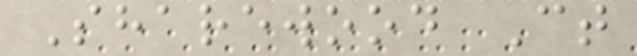Sharewood Ct
